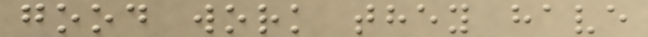good work they have
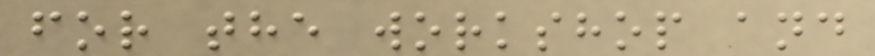for the workshop and
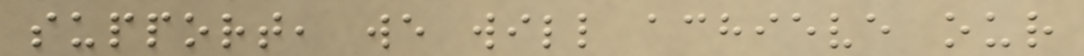support, we will achieve our
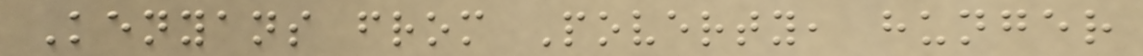Kenyans from Poverty, hunger
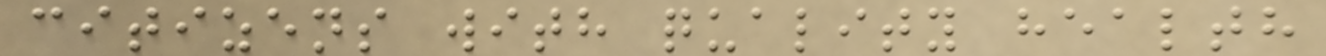citizens with quality health
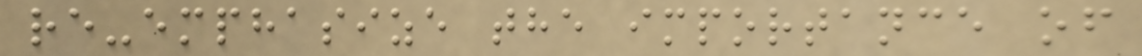re-emphasize the importance of
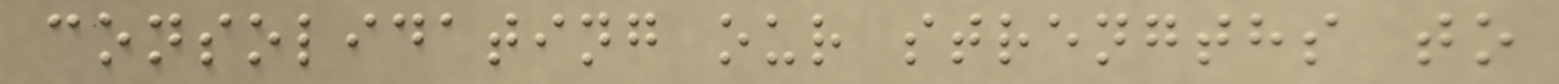consolidating our strengths to
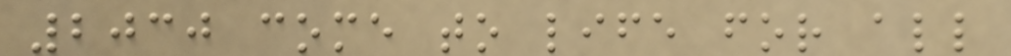2030 come to life for all
